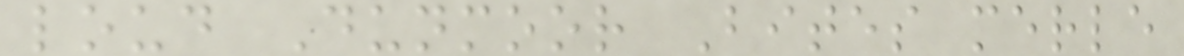loud Dunmoor Bites merle
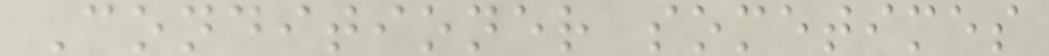Conditioner sometimes
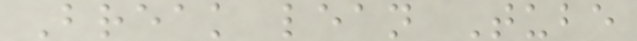Break lean Tube
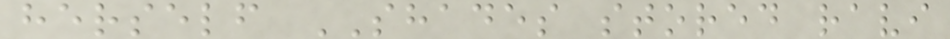herself SHADES stored ravi
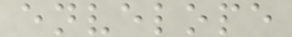envelope
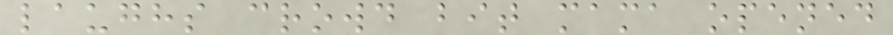laughs crowd bit mama opened
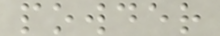powder
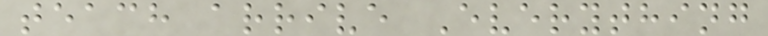teach arrive Everything
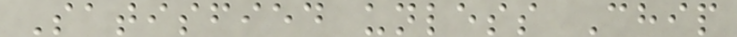Satisfied unless Chip
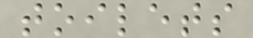toilets
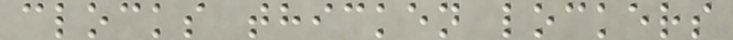clocks thicken lockers
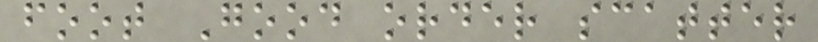foot Good order scatter
